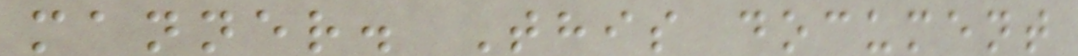manner. This document
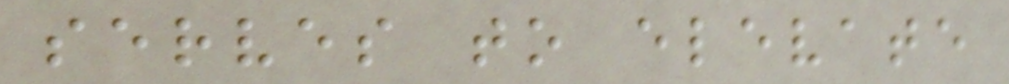serves to elevate
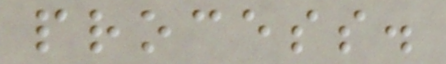process.
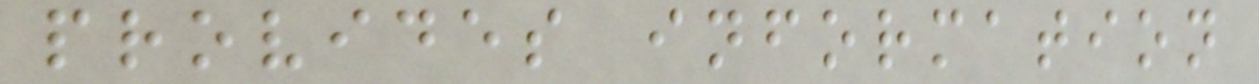provides information
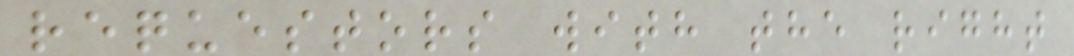requestors with the right
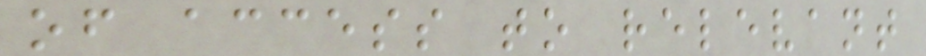of access to relevant
